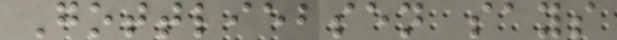Gottliebsen says
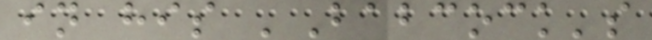in his 'Babcock's
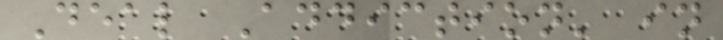Deal Addiction' in
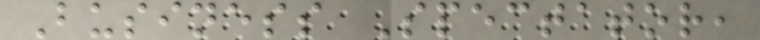Business Spectator,
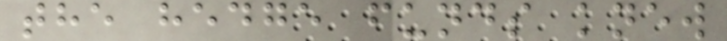the hedge funds knew
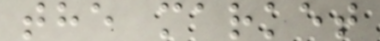the market
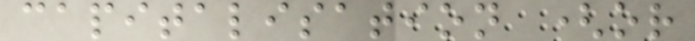capitalisation (or
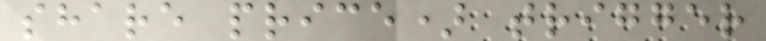share price) trigger
